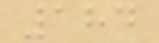184
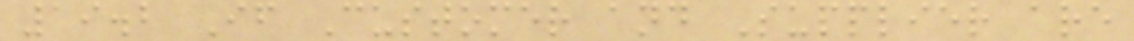19.2 If Customer and Supplier are
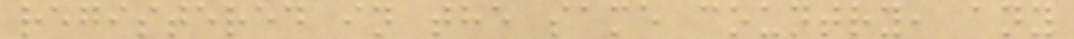registered in the same country, any
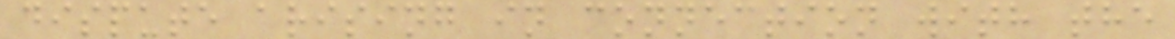dispute arising in connection with the
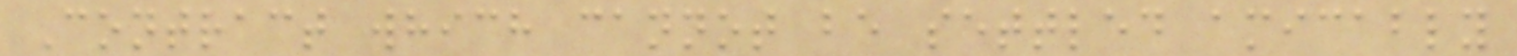Contract which cannot be settled amicably
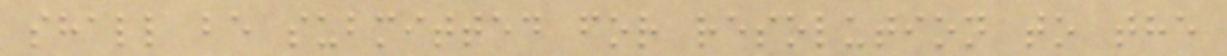shall be submitted for resolution to the
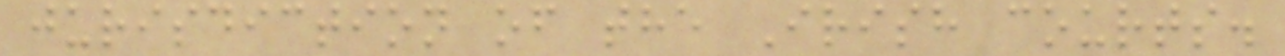jurisdiction of the Irish courts.
